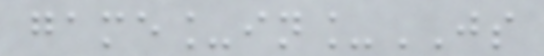game_in_JS
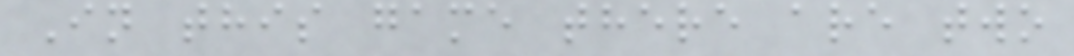In this game there are two
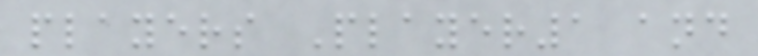players Player1 and
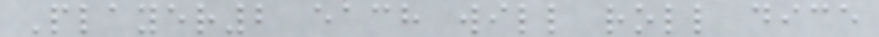Player2 each will roll dice
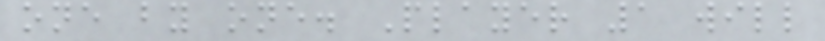one by one. Player 1 will
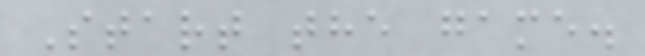Start the game.
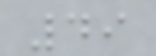49
